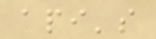api's
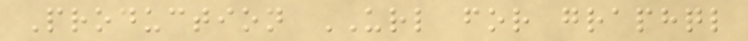Production URL for graphql
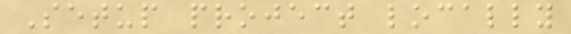Setup project locally
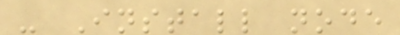- Install node
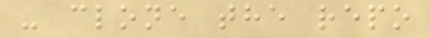- clone the repo
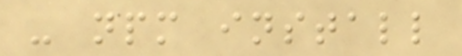- npm install
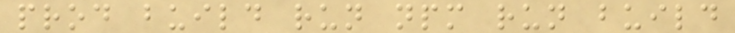prod build run npm run build
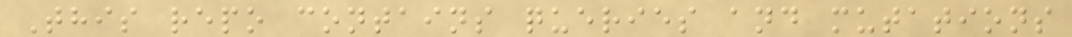This repo contains queries and mutations
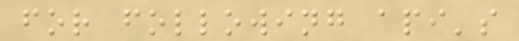for following api's
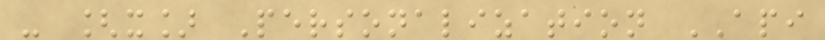- [x] Personalization API
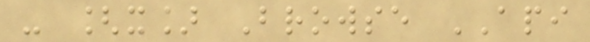- [x] Browse API
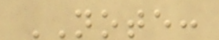NOTE:
